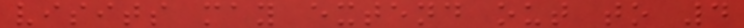visits may extend out to 4
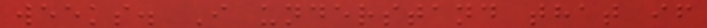weeks. I understand that if
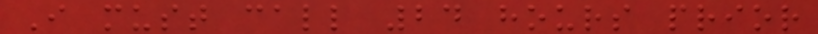I must call 24 hours prior
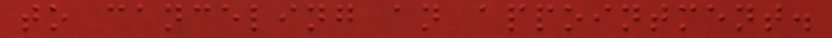to canceling an appointment.
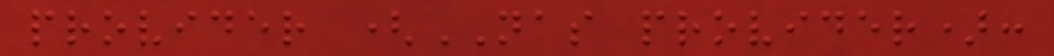provider (NAS provider):
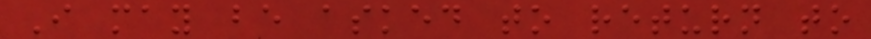I may be asked to return to
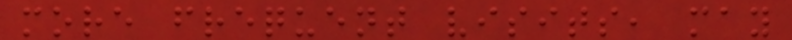more frequent visits, may
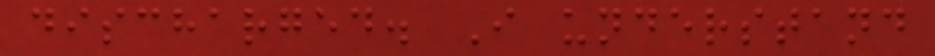discharged. I understand
